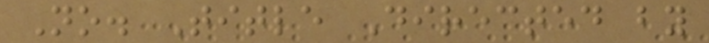No. Title Directed by
